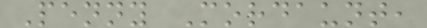Penny Mordaunt,
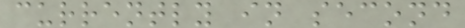currently in second
